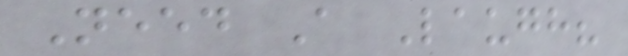Need A Laugh?
